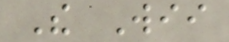The Wii
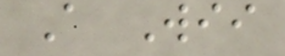A Wii
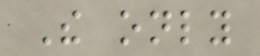The only
